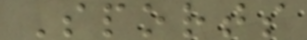Sports
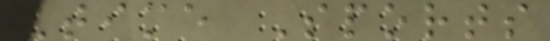Time Sports
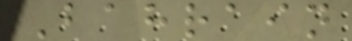Bahrain
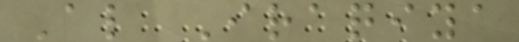Al Iraqiya
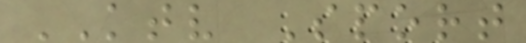KTV Sport
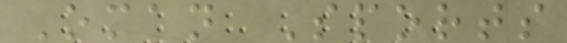Oman Sports
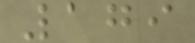179
